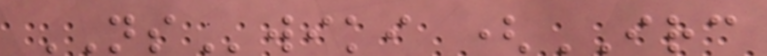NSwiki (IRC
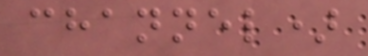channel)
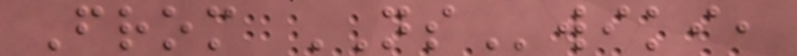From NSwiki,
